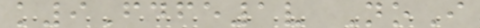k9Fdfe1v NoI
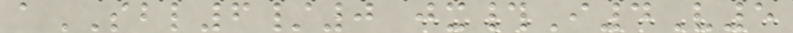aSBL6/0 jx#I4V5
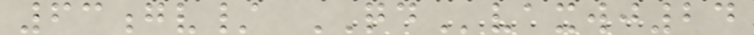63gv/ QDvaxwj24
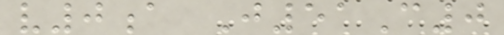v0a J51C0
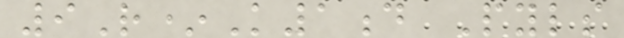9R*K1d Pyls
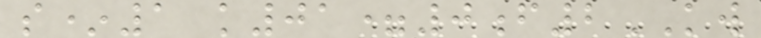s*1 k01=0f2KW
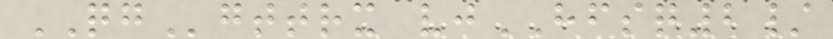QGgttrx vjHFSQ2/
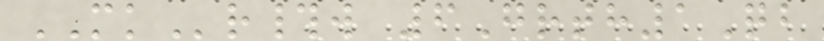MKr#w 6Grth1Qb
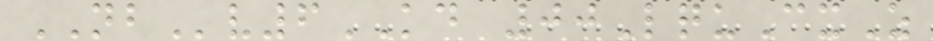NBv6KD 00LquCxZ
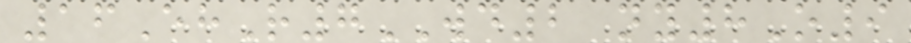16EhR7WD2 ny8O9
